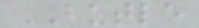BUTLE
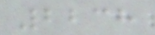2238
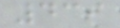439
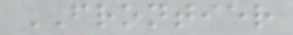FRONTIER
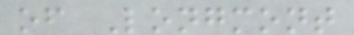of Longmont
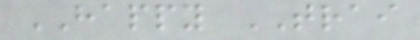HAPPY TRAI
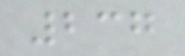237
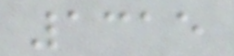1315
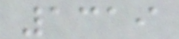1319
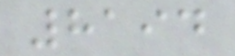8194
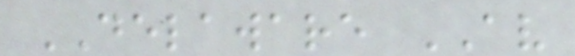DELAWARE AV
